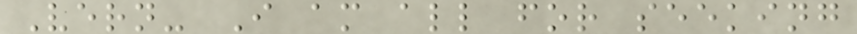Vern- I am all for seeking
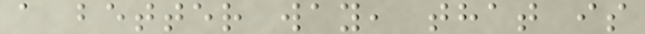a better way, that is
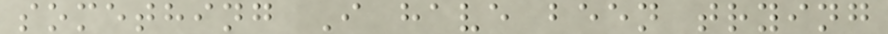something I have been trying
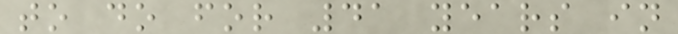to do for 41 years in
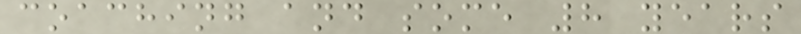coaching and some 8 years
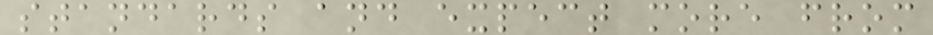standards and expect more from
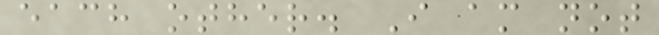each other. I am not
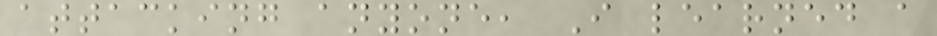attacking anyone, I learned a
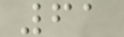61
